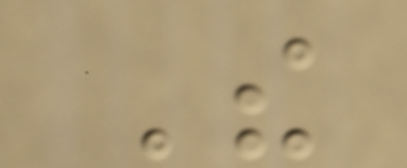The
